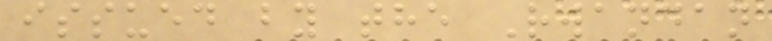issued by the Rwandan
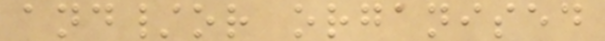and/or organised
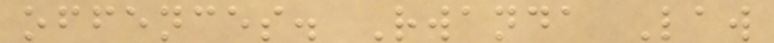offences. Rwanda Law
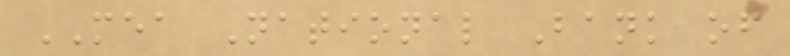MEA National Bank of
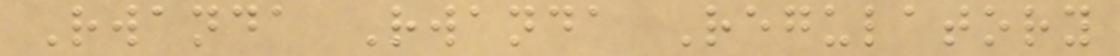Rwanda Rwanda Regulatory
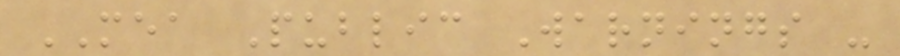MEA Public Warnings -
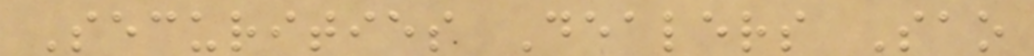Securities Dealers Sao
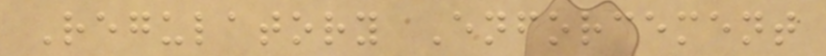Regulatory Enforcement
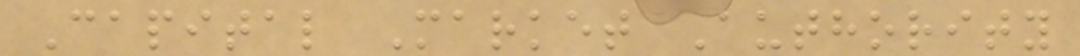Capital Market Authority
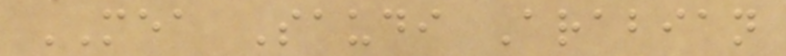MEA Saudi Arabian
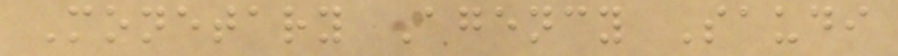Monetary Agency Saudi
